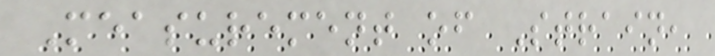Measurement of Strain,
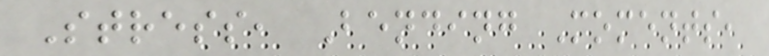Stress, Bending Moments,
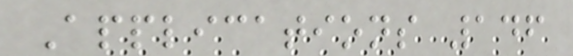Applications 146
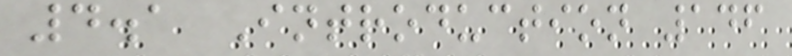4.1 Introduction 146
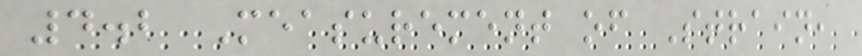4.2 Measurement of Strain,
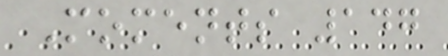Moments 147
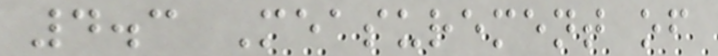4.3 Measurement of
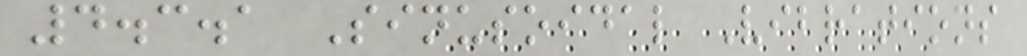4.3.1 Sinusoidal Vibrations
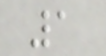1
